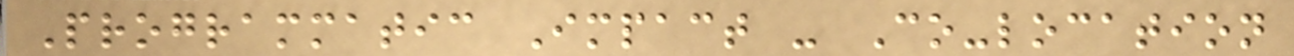Programmatic Impact - Co-location
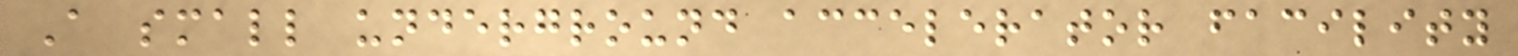A small underground accelerator facility
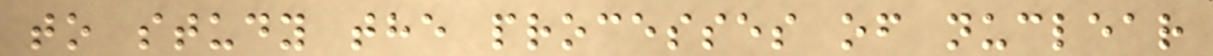to study the processes of nuclear
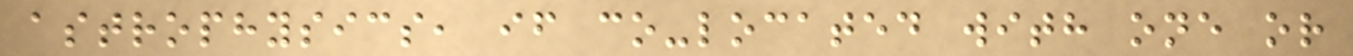astrophysics, if co-located with one or
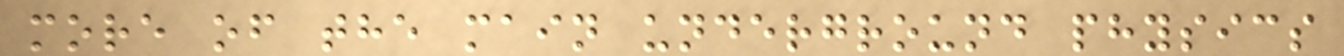more of the main underground physics
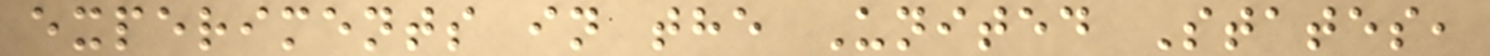experiments in the United States,
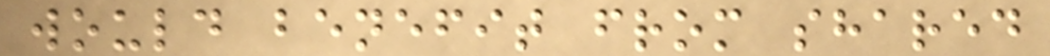would benefit from shared
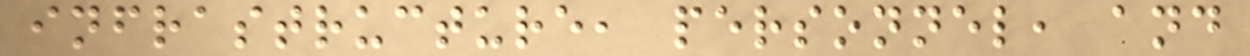infrastructure, personnel, and
